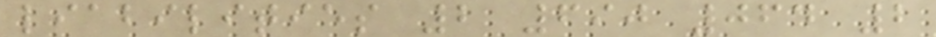liabilities 2 690 064 2
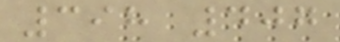398 407
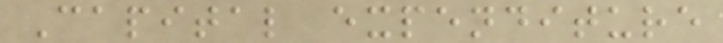Capital expenditure
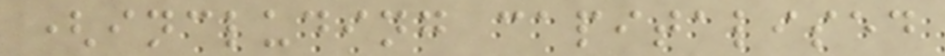(including capitalised
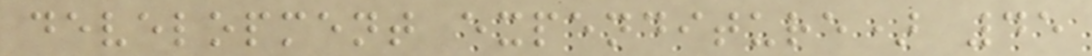development expenditure) 45
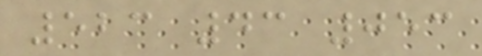523 43 053
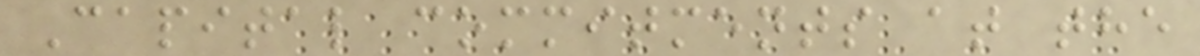Capital commitments at the
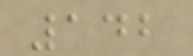142
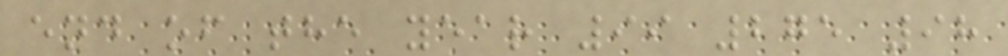end of the year 99 275 98
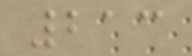213
